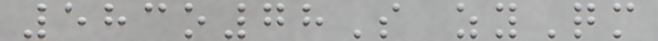583o78S zyQm
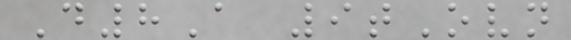D8A 9tOvn
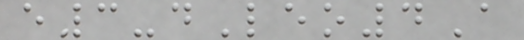e3-dLeo4A
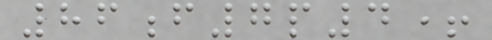86f7p4+
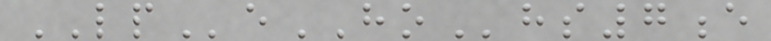LPeHOhs7e
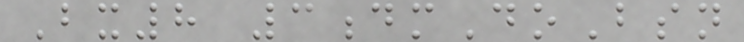Bx8 3dmDoBsn
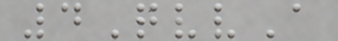4QvvA
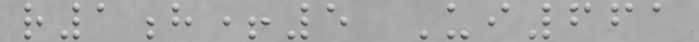r1h+5 Ui661
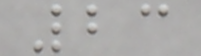23
